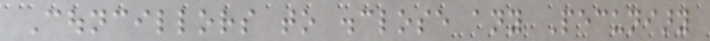Councillors to disclose any Pecuniary
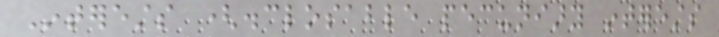Interests (disclosable pecuniary interests
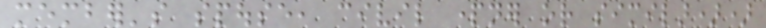member's spouse, civil partner or similar))
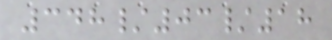348/03/18
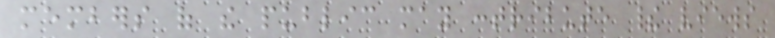members of the public may contribute their views
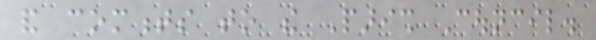and comments to the Parish Council.
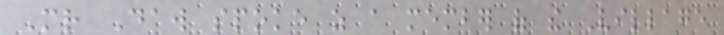Mr Daw spoke as a member of the Village
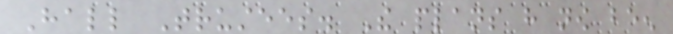Hall Trustees. The plans have now been
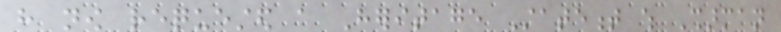have now requested a Heritage Statement which Sharman
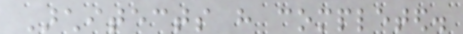Architects have completed.
